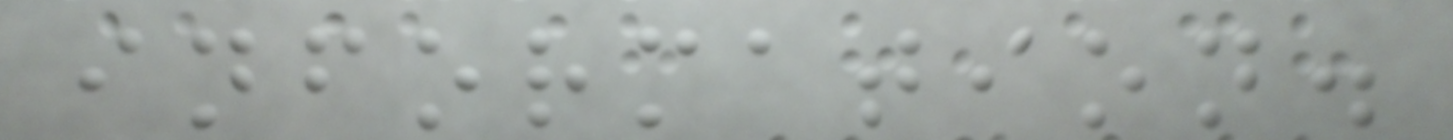information.
